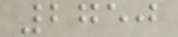2750
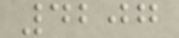4207
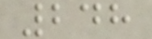248
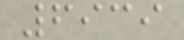6939
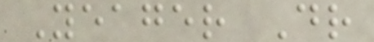Yeager Dr
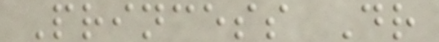Princess Dr
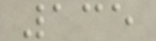135
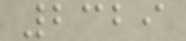2329
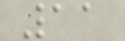11
